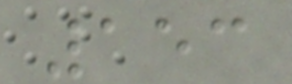153
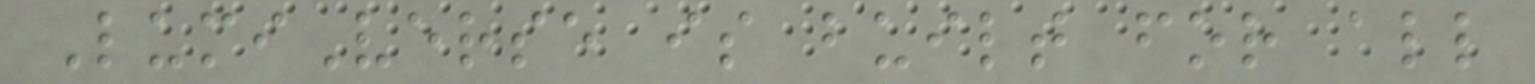LumiVerse is built for all
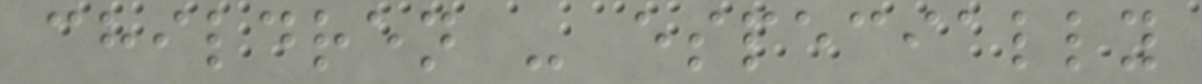children - especially
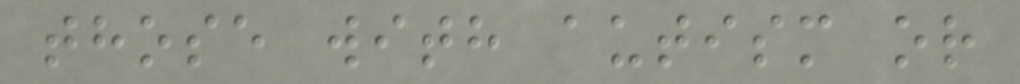those with autism or
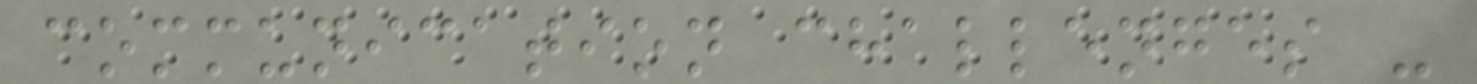communication challenges -
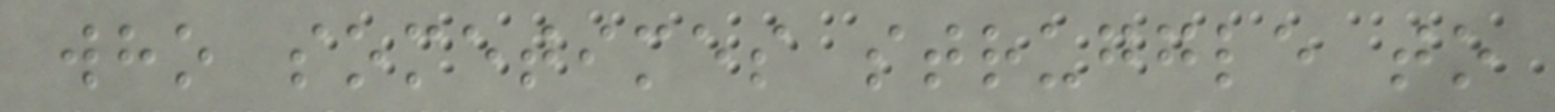who sometimes struggle to
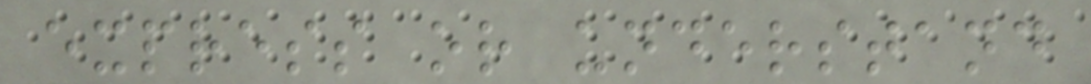express or understand
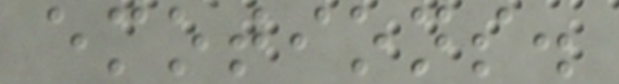emotions.
